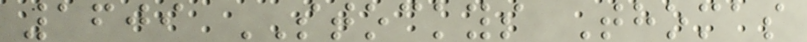1609 STOCKYS Thomas
